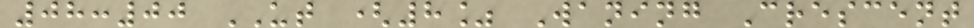08:00 UT (8% Waning Crescent
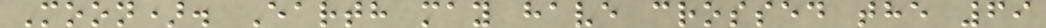Moon). Earth may have crossed the 69
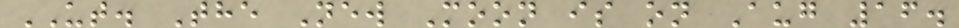UT. The New Moon is on Aug 16.
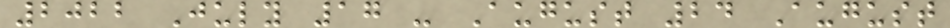2022 July 17 - August 24 August
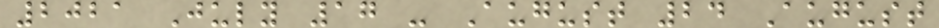2021 July 17 - August 24 August
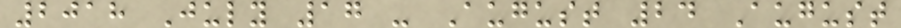2018 July 17 - August 24 August
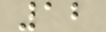12
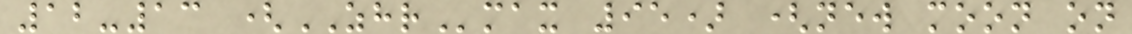12-13 (ZHRmax 95) (new moon on
